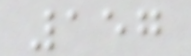157
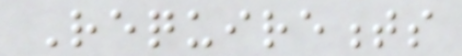Requirements
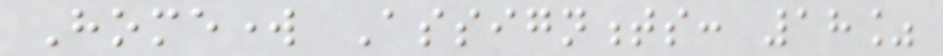Homework Assignments: 18%
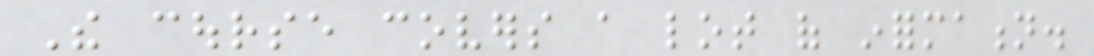The course covers a lot of information.
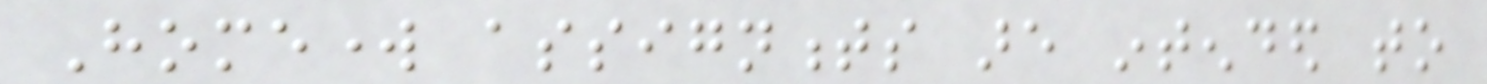Homework assignments are intended to
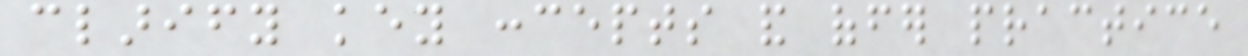clarify key concepts and offer practice
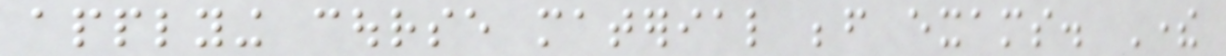applying course material before exams. There
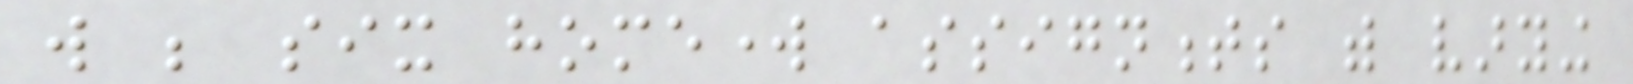will be six homework assignments with varying
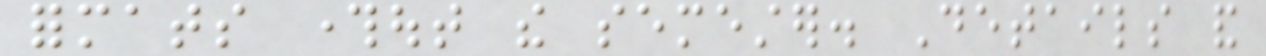formats throughout the semester. Details and
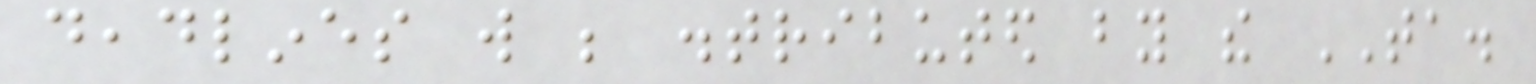deadlines will be distributed by the TA.
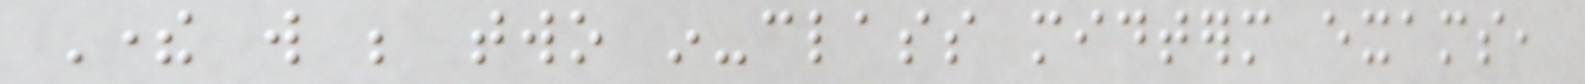There will be two in-class midterm exams,
